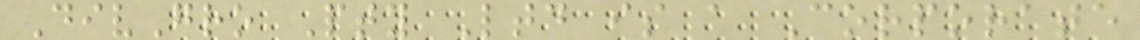DivGro Pty Ltd is a Corporate
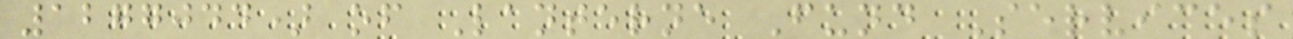1277044) of Lanterne Fund Services
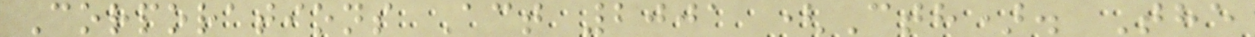Corporations Act 2001 (Cth). The
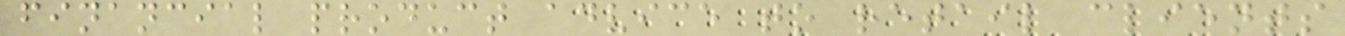financial product advice to retail clients
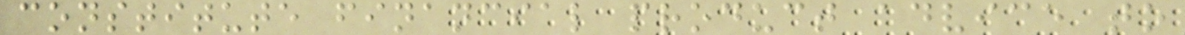constitute financial product advice to
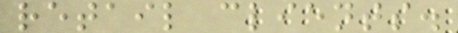retail clients.
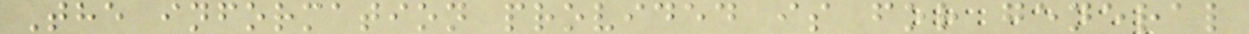The information provided is for general
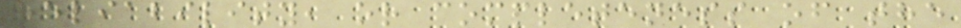reliability, or completeness of the
